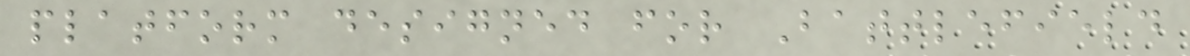platform designed for Battlefield
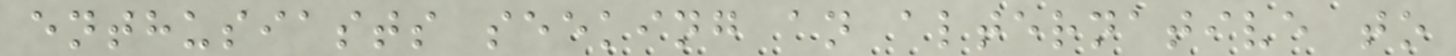enthusiasts seeking an alternative to
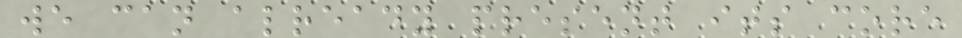we can already present its core
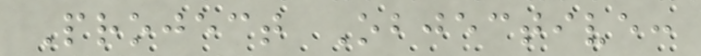Project Objective:
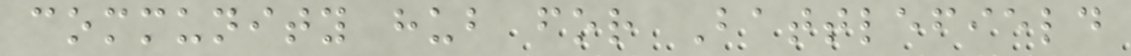community hub for Battlefield
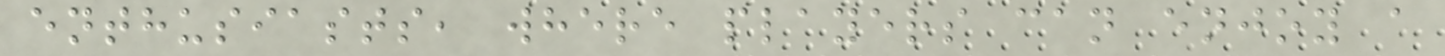enthusiasts, where players can enjoy a
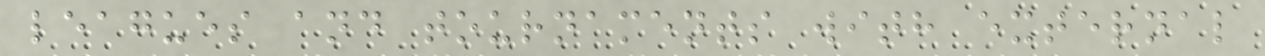leagues and tournaments with external
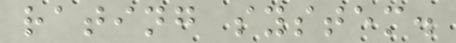rating system.
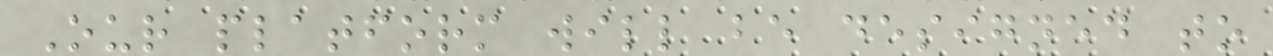Our platform will be designed to
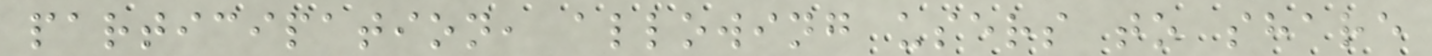participation, allowing users to share
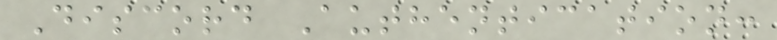Discord Authentication:
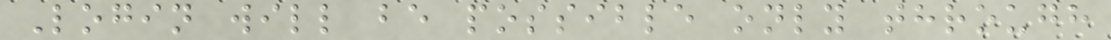Login will be possible only through
